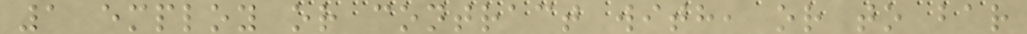1 employ or contract with, or to bar
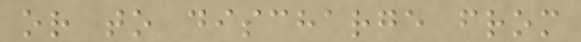or to discharge from
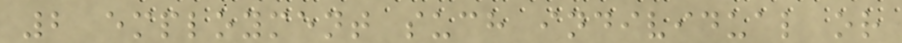2 employment such individual or
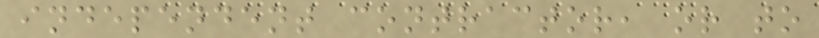independent contractor, or to
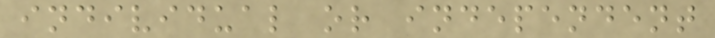individual or independent
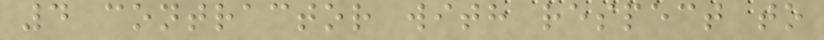4 contractor with respect to
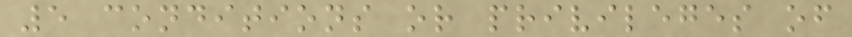5 conditions or privileges of
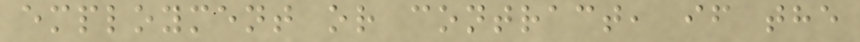employment or contract, if the
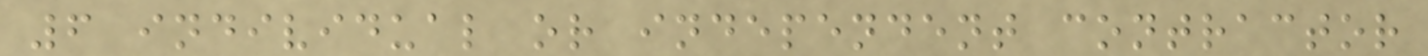6 individual or independent contractor
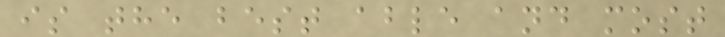is the best able and most
